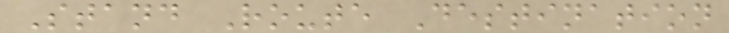Stand Route Destination
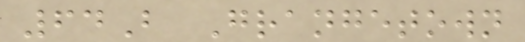64B Grangetown
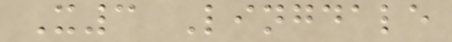X3 Lingdale
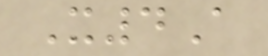X4A
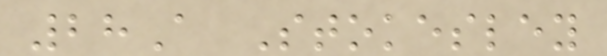28A Stokesley
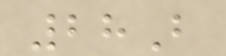28B
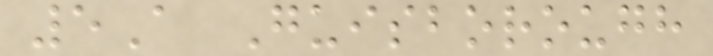5A Guisborough
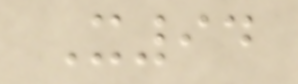X94
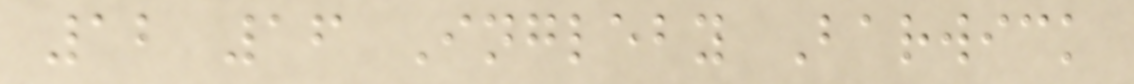12 16 Ingleby Barwick
